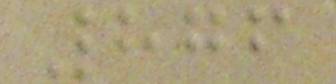876
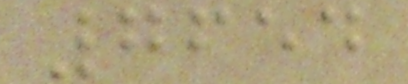7654
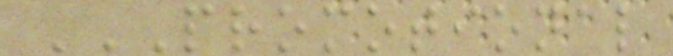PROMOTIONAL
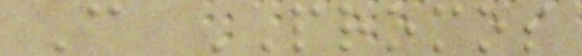C PROMOS
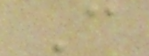C
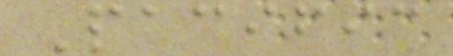Pacific
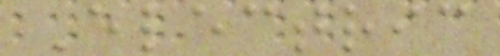Electric
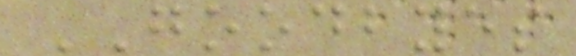GOODBYES
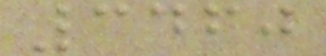3460
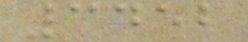3452
